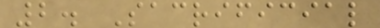2. Sacrificial
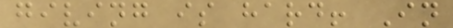giving is hard! In
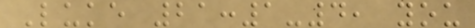Luke 21:1-4, you
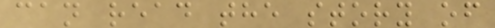can read the story of
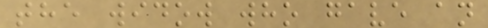the widow who gave an
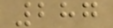287
